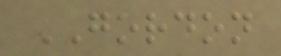GORDON
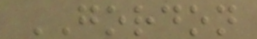GORDON
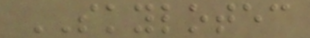SKYLOTEC
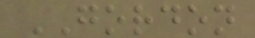GORDON
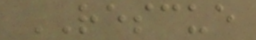RESCUE
